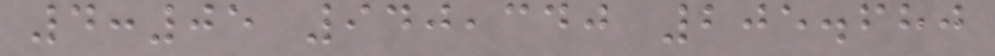4:05 940,340 205.680
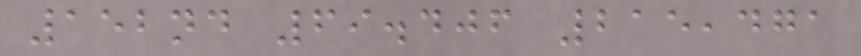152nd 69.406 215,471
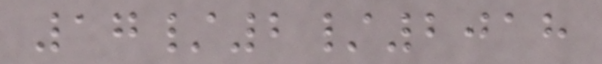17/2/2018
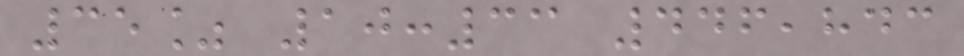35% 10:33 446,843
